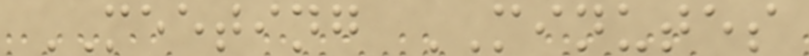MEETING MINUTES
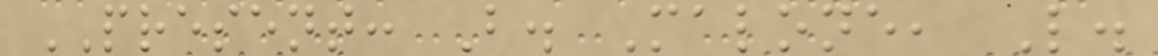PRESENT: B. Malone, L.
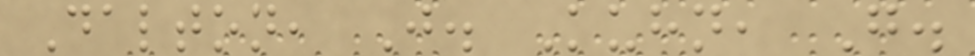Dalton, J. Kuhn, G.
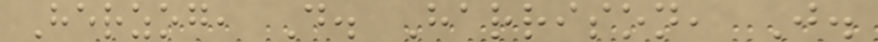Herzog, D. Harrison, J.
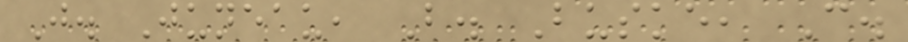J. Juneau, B. Buske, C.
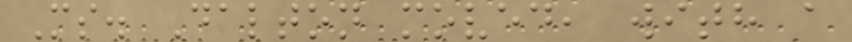Ms. Dalton moved, with a
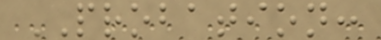PROBATION:
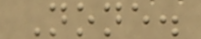None.
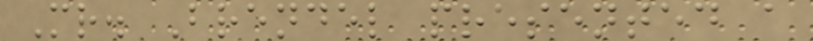Mr. Brendel presented a
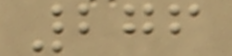276
